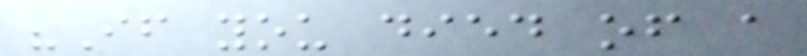"If you died of a
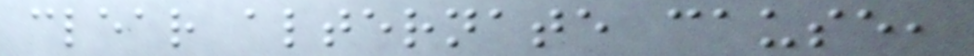clear alternate cause,
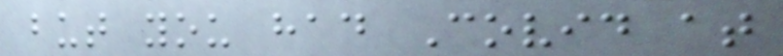but you had Covid at
